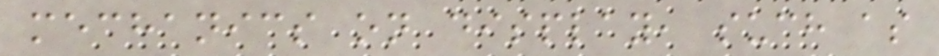mechanics on display, such as
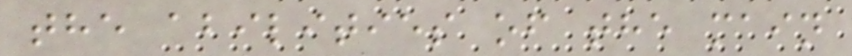the abilities of the main
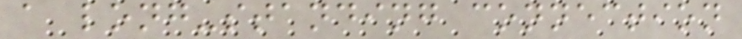a long-standing connection
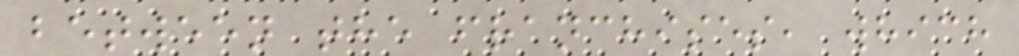between the franchises, which
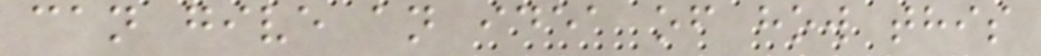can give an idea of how this
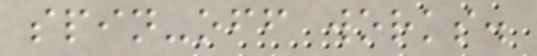spin-off works.
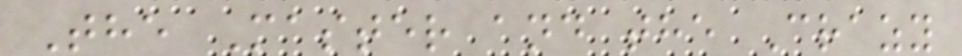The Master and the Crazy
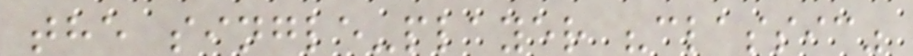the single-player "classic"
